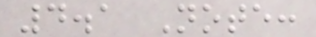4.1 Note:
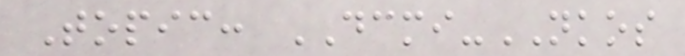Topic: DCMI-NKOS
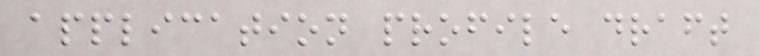application profile draft
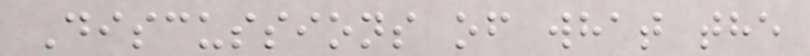Discussions of what the
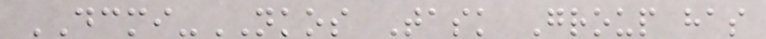DCMI-NKOS Task Group has
